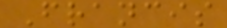Francis
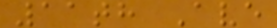11th Ave
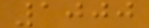1000
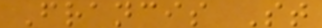Francis St
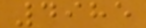4985
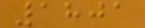1801
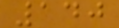140
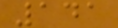141
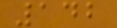142
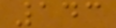143
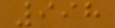998
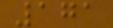171
